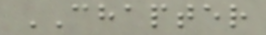CHAPTER
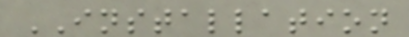INSTALLATION
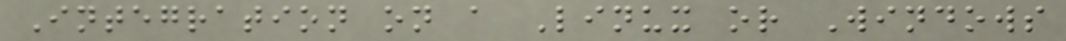Integration on a Linux or Windows
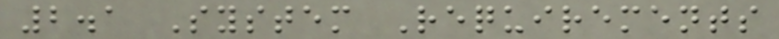2.1 System Requirements
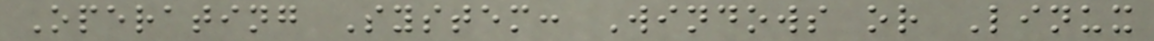Operating System: Windows or Linux
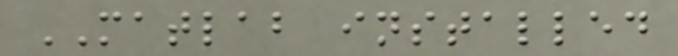MATLAB installed
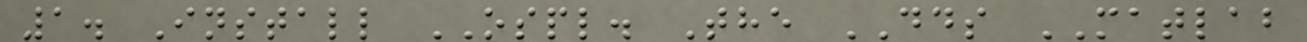1. Install OSPL. The DDS MATLAB
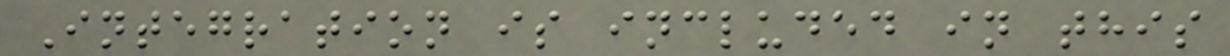Integration is included in this
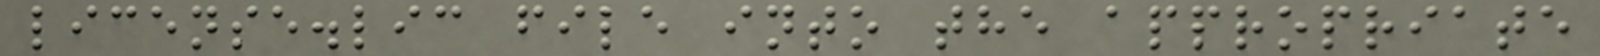license.lic file into the appropriate
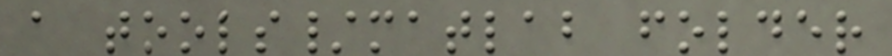a tools/matlab folder
